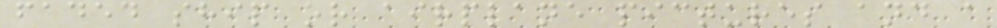faded ship or airplane pictures and a
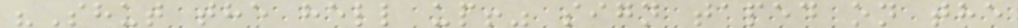"Shut the hell up!" sign taped on the
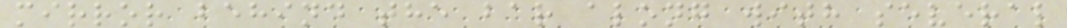mirror behind the bar along with several
